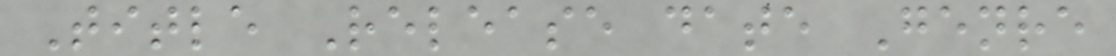Title Release date Genre
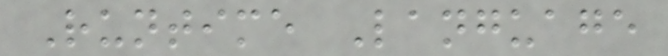Runtime Language
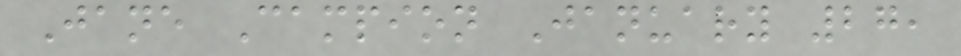Jane Campion January 27,
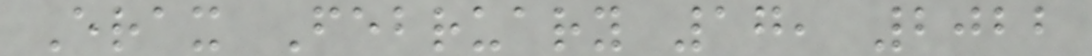Erax February 17, 2022
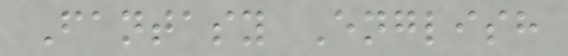Fantasy English
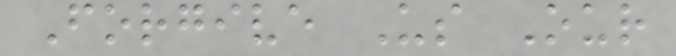Forgive Us Our
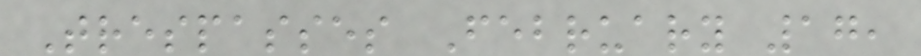Trespasses February 17,
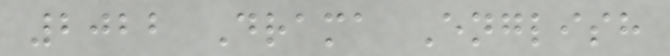2022 Drama English
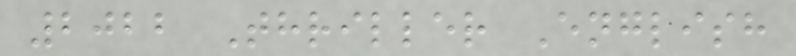2022 Thriller English
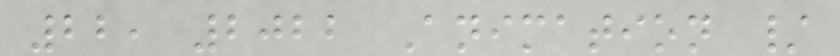22, 2022 Animation /
